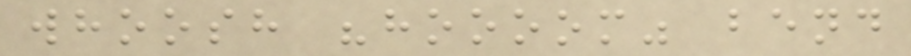whoosh "hoooom" bend
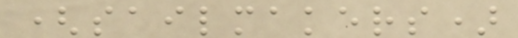(sailmakers)
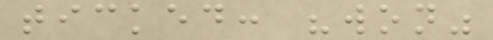ticked: "won"
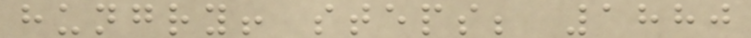hungry! steps; 1880
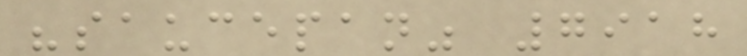"saucepan" 7918
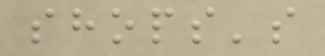shops's
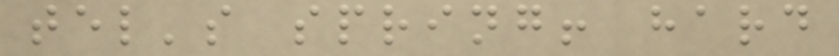tel's spring! hard
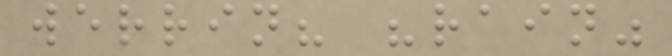werrin? "rain"
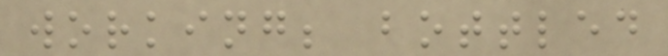working; bottled
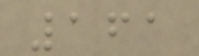161
